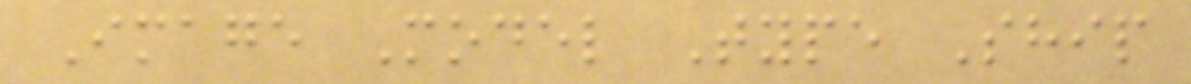Image Model Type Ship
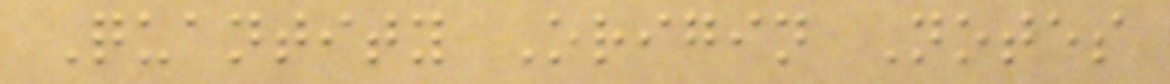Quantity Origin Notes
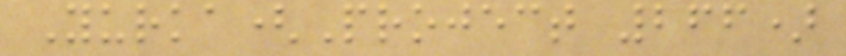Yurka(Project 266)
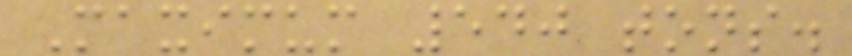Maximum 540 tons.
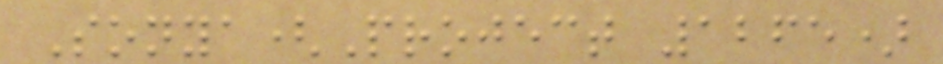Sonya(Project 1265)
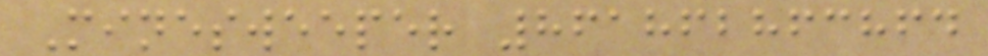Minesweeper 861862863864
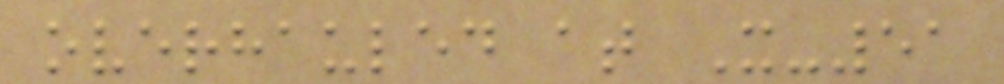overhauled at X-51
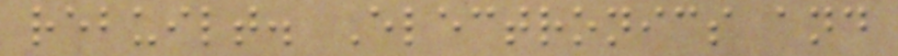rebuilt. Electronics and
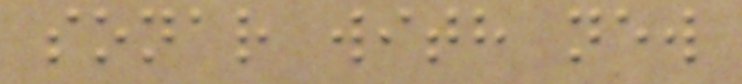sonar with new
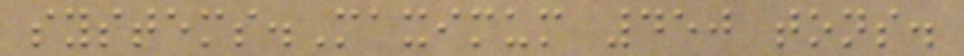systems.Maximum 450 tons.
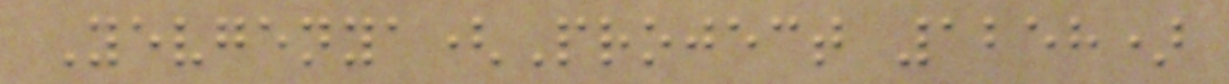Yevgenya(Project 1258)
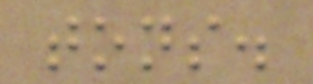tons.
